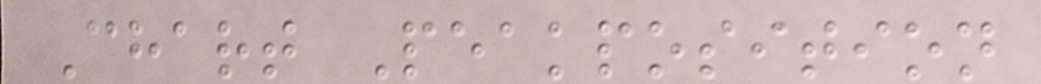Chart Peakposition
